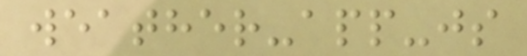weather-app-js
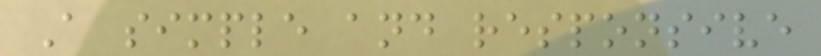A simple and responsive
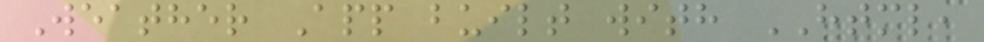Weather App built with HTML,
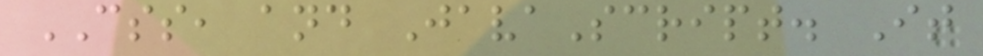CSS, and JavaScript. It
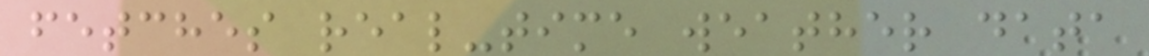fetches real-time weather data
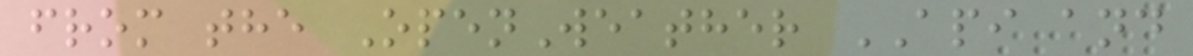from the OpenWeather API and
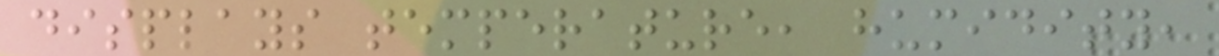displays temperature, humidity,
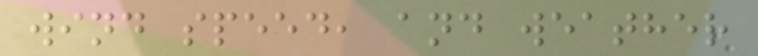wind speed, and weather
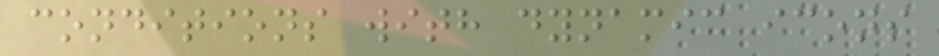conditions with dynamic icons
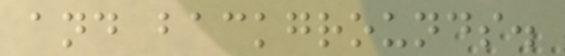and backgrounds.
